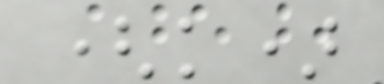(k)
